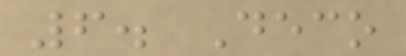6. Deco
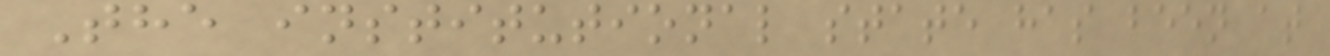The institutional state has been at
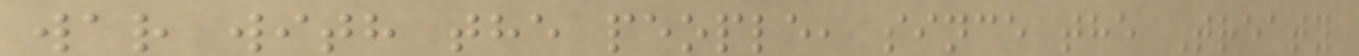war with the people, since the Treaty
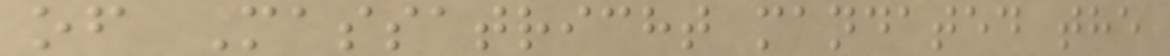of Massatricht mandated the
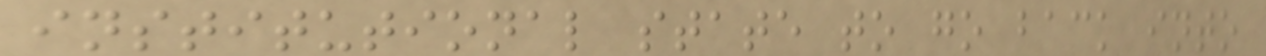institutional state to go back into
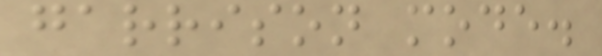garrison mode.
